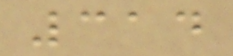314
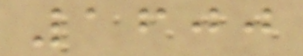1600
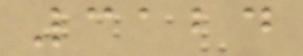3124
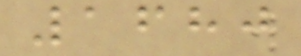1680
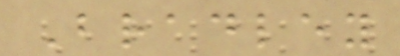Bradley
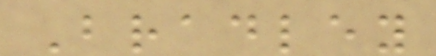Bradley
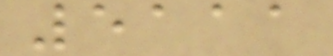5111
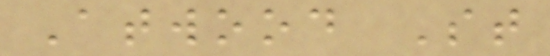Atwood St
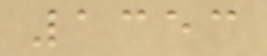1353
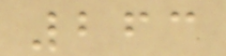263
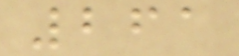261
